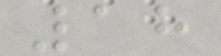18
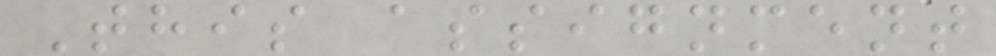This assignment
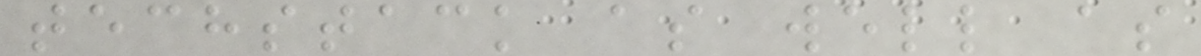techstack as well as
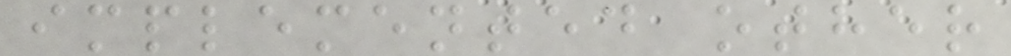implemented other
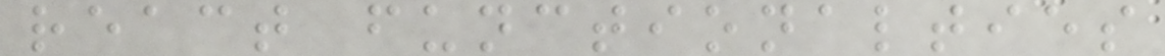react functionalties
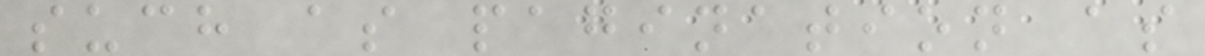such as pagination as
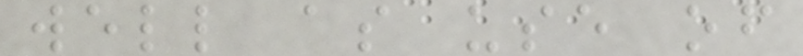well as use of
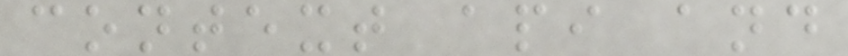context api and
